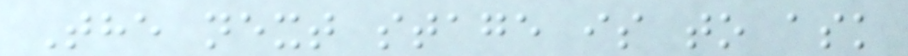The next stage is to ask
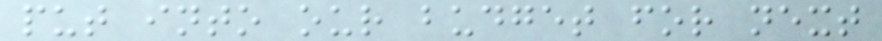put into our budget for next
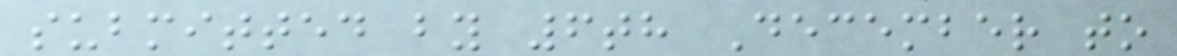submitted by 6th December to
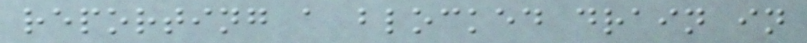reporting a blocked drain in
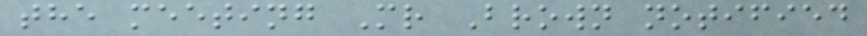the meeting Mr Brown notified
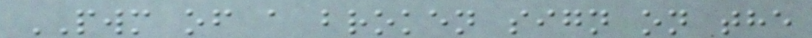PWM of a broken sign on the
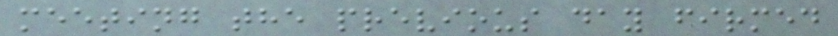meeting the previous day firmed
